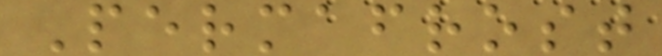Permafrost
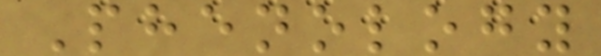Phenology
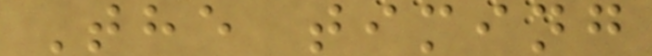The timing
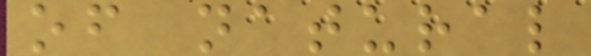of natural
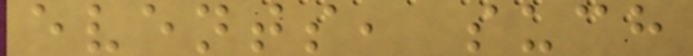events, such
